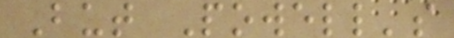But Powell's
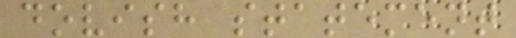dovish statement
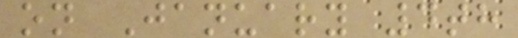on January 4th
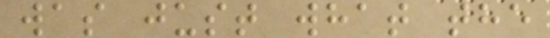was just what the
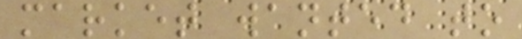market wanted to
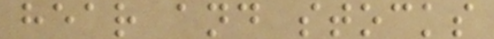hear and stocks
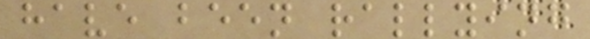have been rallying
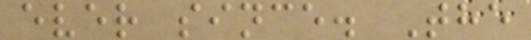ever since. The
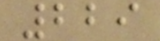229
